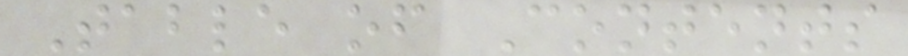Table of Contents
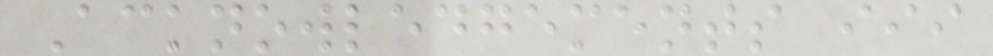Acknowledgements iii
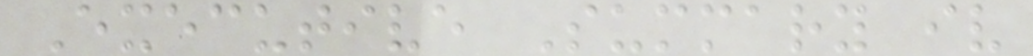Executive Summary iv
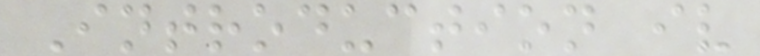Introduction iv
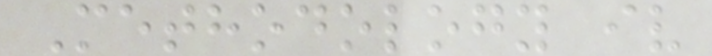Methodology iv
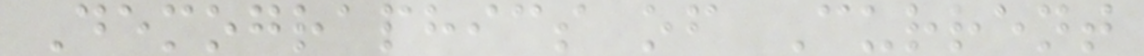Demographics of Current
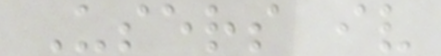Users iv
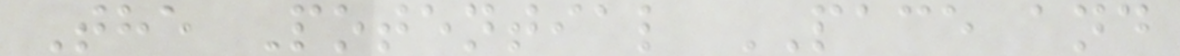The Potential PACE and
